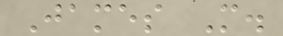James M.
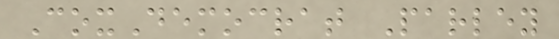CoxDemocrat Parley
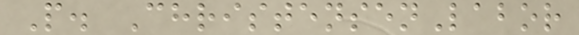P. ChristensenLabor
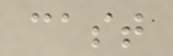cast
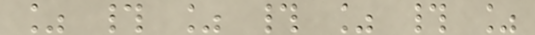% # % # % # %
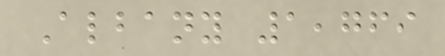Albany 1,769
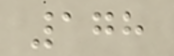178
